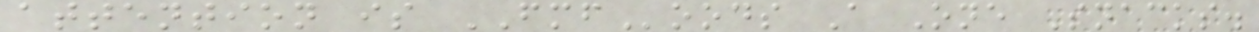attention is FMFoods A One Snacks.
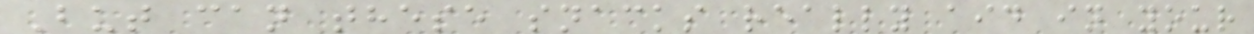But can these snacks really aid in your
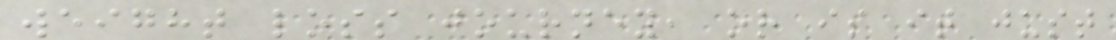weight loss journey, or is it just
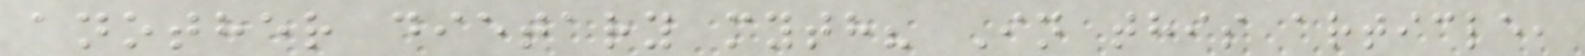another dietary myth? In this article,
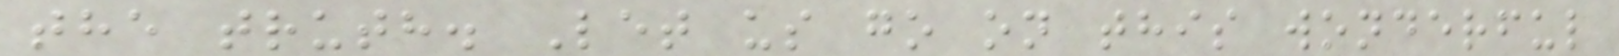the truth. Let us go on this wonderful
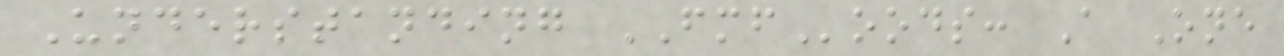Understanding FMFoods: A One
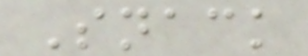Snack
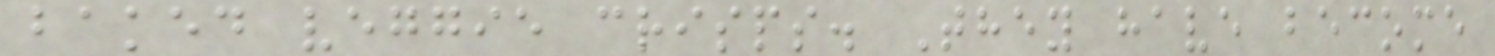baked veggie crisps. They have become
